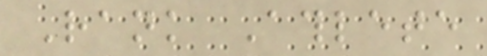Rank Athlete
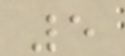5
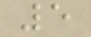5
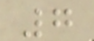7
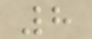8
